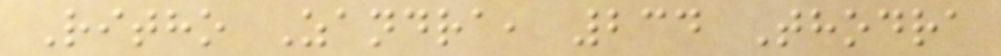Ritho Zandra, 234 Thodra
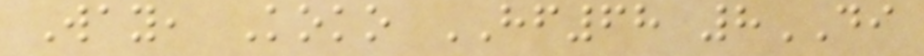Way, Koko HF68 8DI
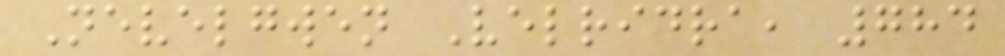Nevelgwen Velridra, 784
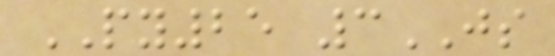PY25 3JS
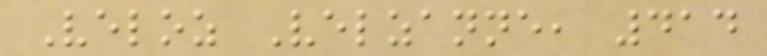Veloz Velzanne, 414
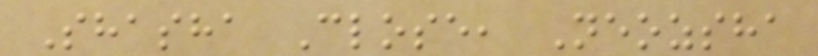Shasha Close, Neozsha
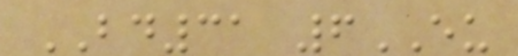BD31 6EU
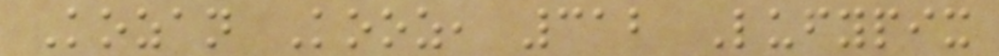Kozan Kooz, 312 Lufypix
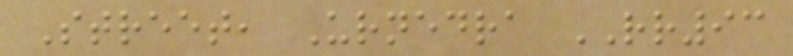Street, Urnedra RR93
